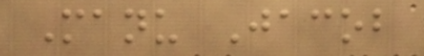Manu Jacob
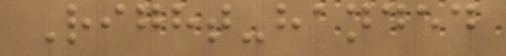Right-handed
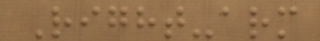Right-arm
